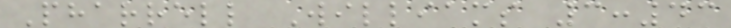Pharrell Williams 3:43
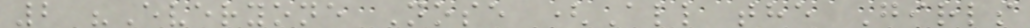2 "Everyone Nose (All the Girls
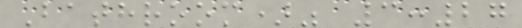Bathroom)" 3:27
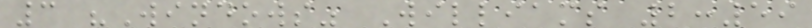3 "Windows" Williams 2:59
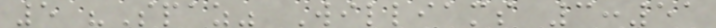5 "Spaz" Williams 3:51
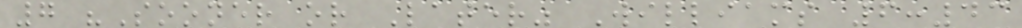7 "Sooner or Later" Williams 6:43
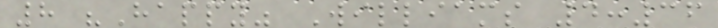8 "Happy" Williams 4:36
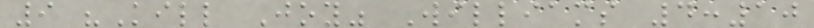9 "Kill Joy" Williams 4:10
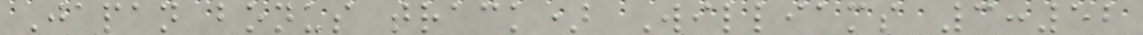Japan bonus track) Williams 3:52
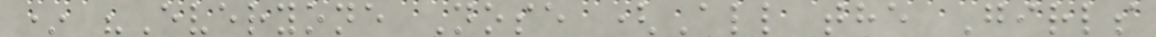* "Everyone Nose (All the Girls
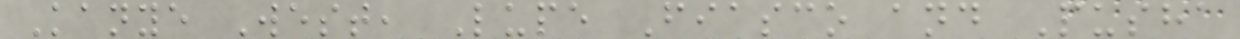Kanye West, Lupe Fiasco and Pusha
